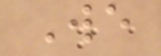We
